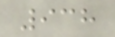938
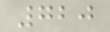720
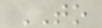TO
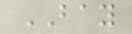BAY
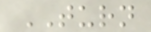TURN
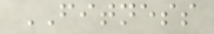FITNESS
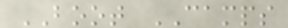BOOT CAMPS
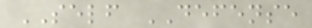SELF DEFENSE
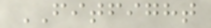FITFIGHT
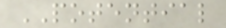POTENTIAL
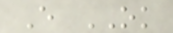E OK
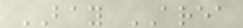BAY AREA
